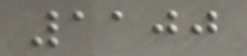1100
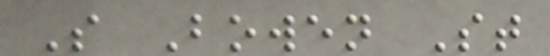S Bowen St
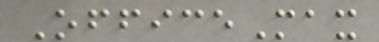OfficeMax
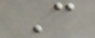C
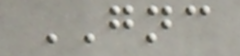GNC
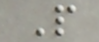P
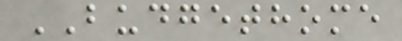BUDGETHOME
